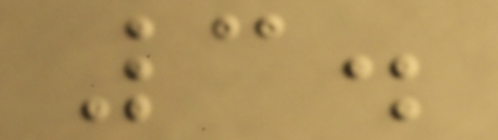3.
